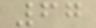67
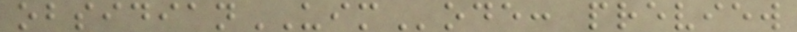obsidianUIMode: preview
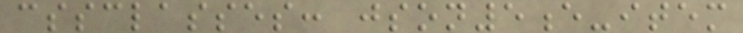cssclasses: json5e-item
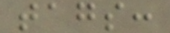tags:
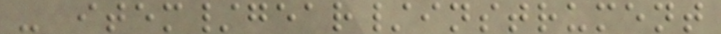- item/gear/instrument
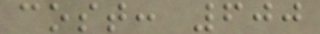cost: 600
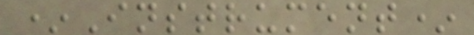*Instrument*
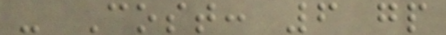- Cost: 6 gp
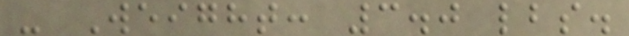- Weight: 3.0 lbs.
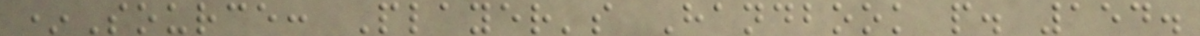*Source: Player's Handbook p. 154.
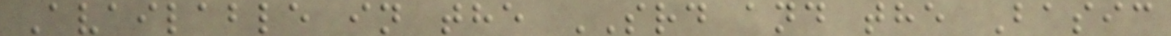Available in the SRD and the Basic
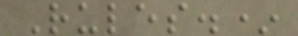Rules.*
